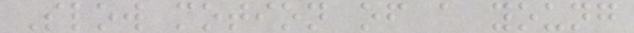Slow motion of a young
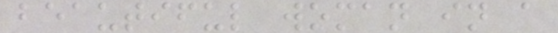beautiful woman in a
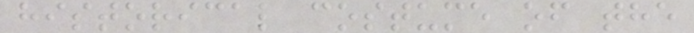historical costume of the
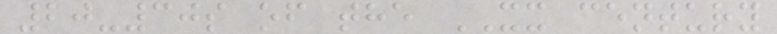20-30s of the XX century
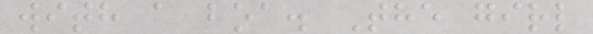with a boa. The girl
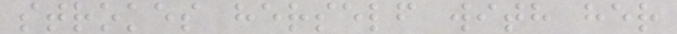strokes herself with her
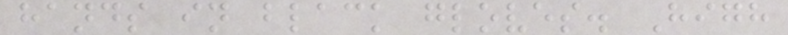hands in black gloves. High
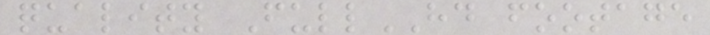quality FullHD footage
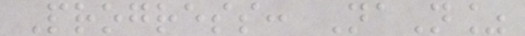Progress: NaN%
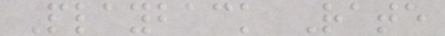Playback Rate
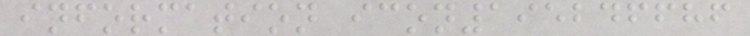information icon195246686
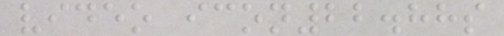video icon22.88s
